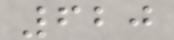620
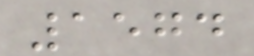1574
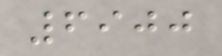6900
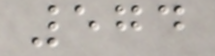574
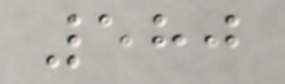580
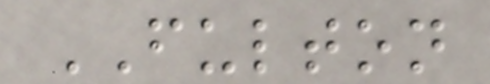FULTON
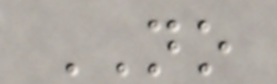NO
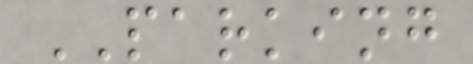PARKING
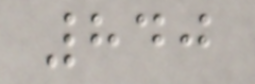840
